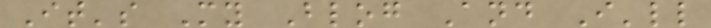It's My Blog And I'll
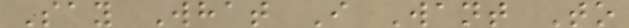Say What I Want To
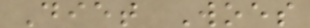Diet Woes
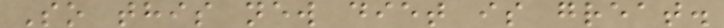So this new diet is great.
